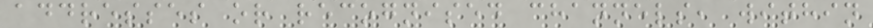addresses or recognised channels, within
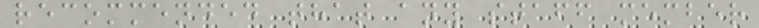recommended that any staff member
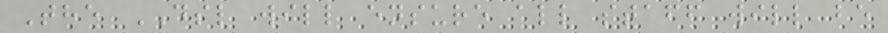The DSL will ensure all staff will be
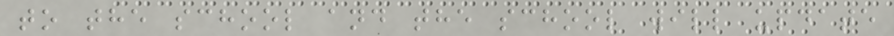to the school and the school will update
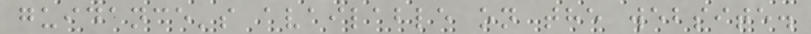guidance's available on the website.
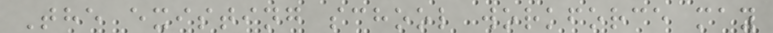The existing school workforce may
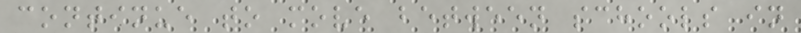continue to move between schools in
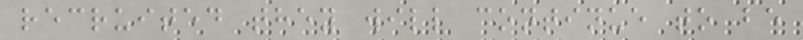recruited they will continue to be
